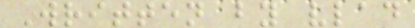Written by vlad
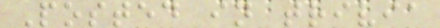Posted in trivia
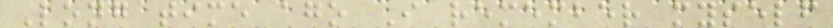Long time ago I remember myself
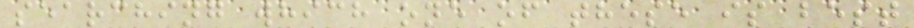searching which one of these is best
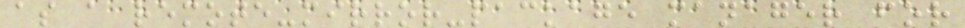as a remote-mirror-package manager for
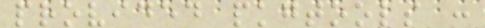provided pkgtools :
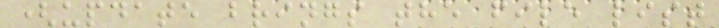(update brings the file list
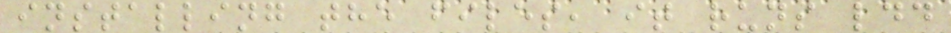installing the files, it runs ldd
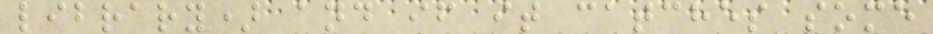library) and if it catches some
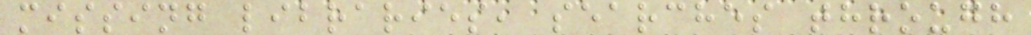missing libraries, searches through
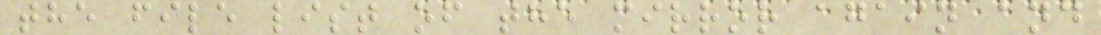the file list of the mirror again and
